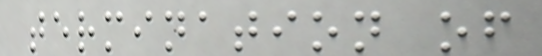termination of
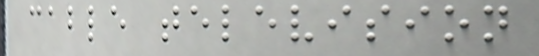cable television
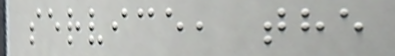service, the
